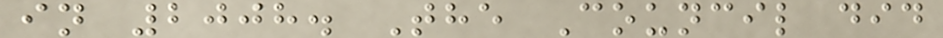in 2008. The Council did
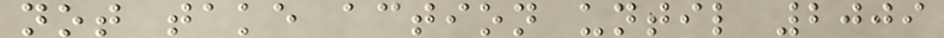not take action until 2009
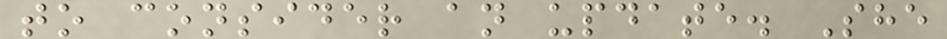to consider an update. She
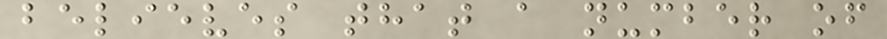believes that a number of
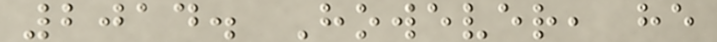2014. However, he
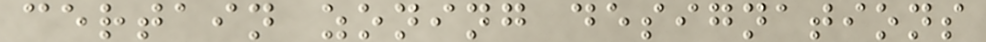certain zoning designations
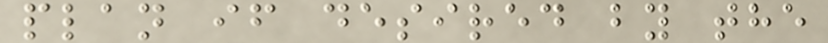plan if desired by the
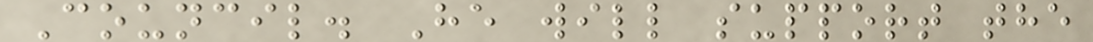Council. He will support the
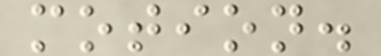motion.
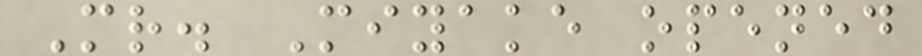Mr. Miyake opened
